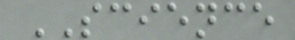SCIENCE
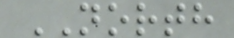NORTH
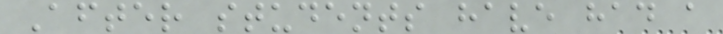After students have had a
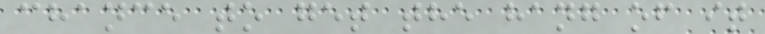chance to get the hang of it
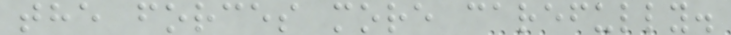the forces more carefully.
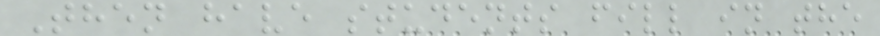Then have students fill in the
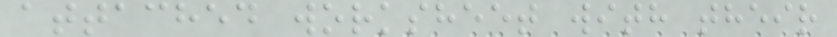attached worksheet with their
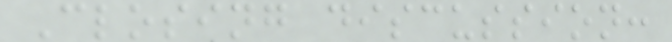Closing discussion:
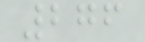276
